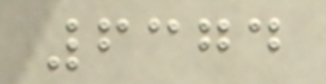6374
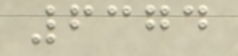6374
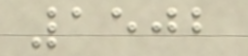1502
